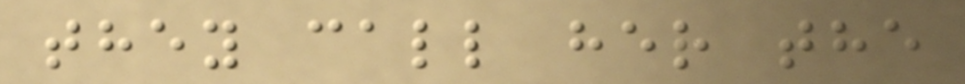they call her the
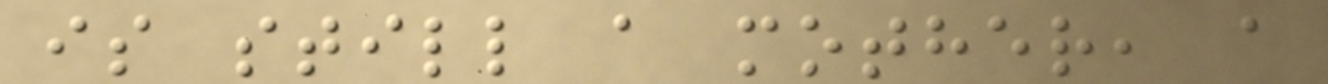is still a mother, a
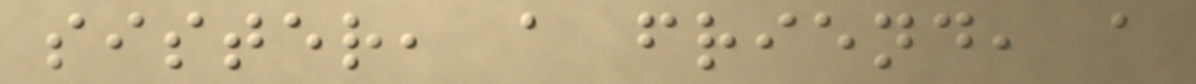sister, a friend, a
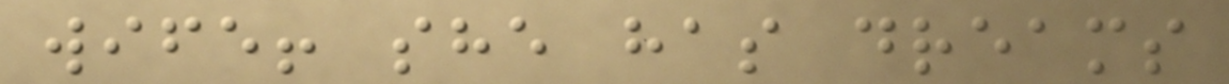wife! she has dreams
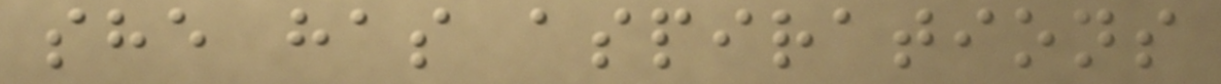she has aspirations
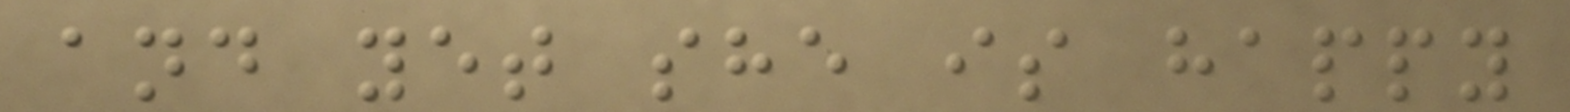and yet she is happy
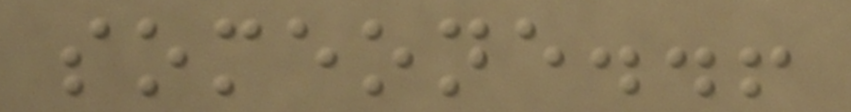someone..!
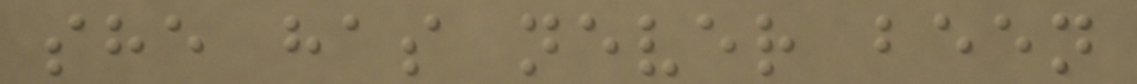she has never been
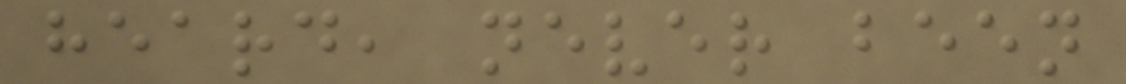heard, never been
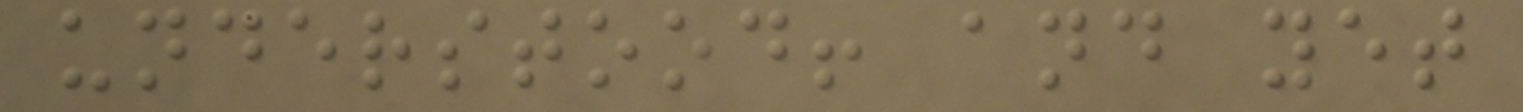understood! and yet
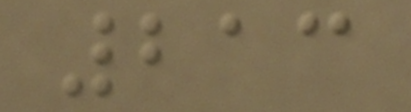213
